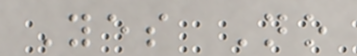Yes No
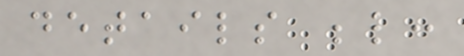details below:
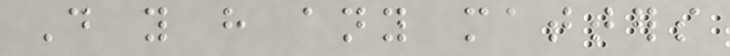Do you have any matters
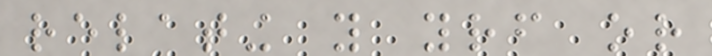relating you yourself or
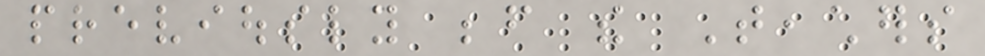previously before the Teachers
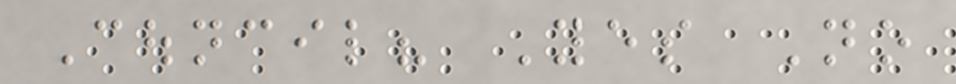Council? Yes No
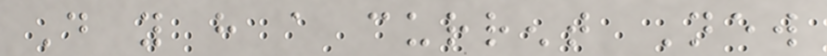Do you have a current New
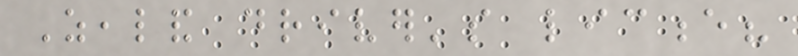Zealand driver's licence?
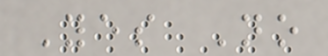Yes No
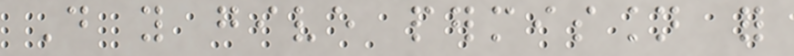Do you give permission for
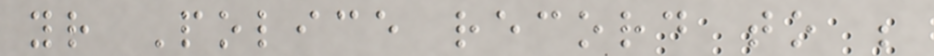your Police record to be
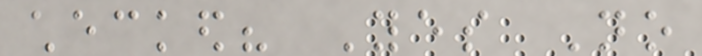checked? Yes No
